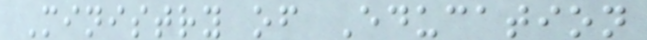Ministry of Education
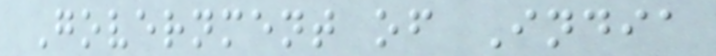Government of India
